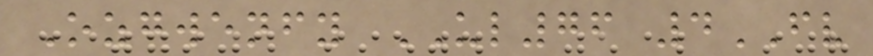Ozgwenfy UL76 4FV
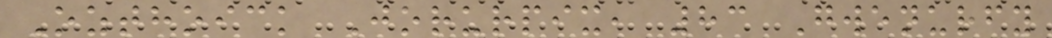Ozthoick Jorurpix, 83 Gwenurfy
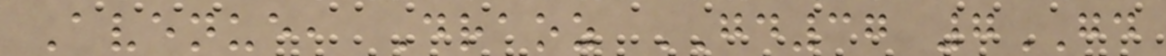Avenue, Draoz GD37 7GD
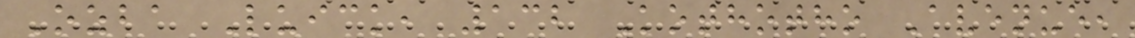Ozba Luick, 132 Kothotho Avenue,
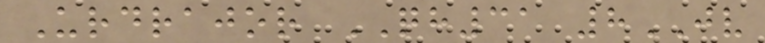Urdrajor QH31 8JV
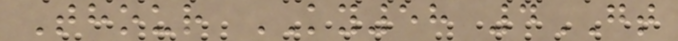Thour KY58 4GT
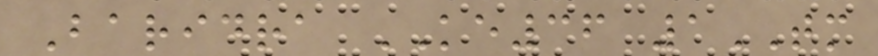Baridra KE36 1TM
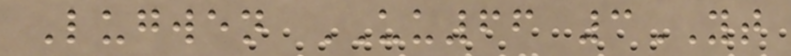Lugwen UU66 3YT
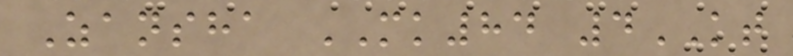Zansha MK84 4KT
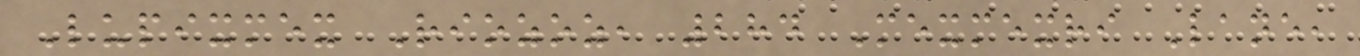Lupixmex Riozoz, 284 Mexmexri Lane,
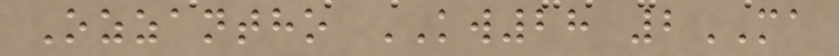Ozzantho KW28 2MA
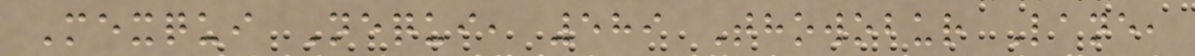Mexqui Nequi, 589 Thowobur Lane,
